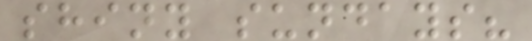shiny sundays?
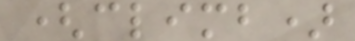(climb)
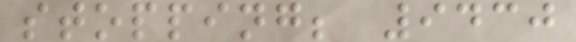stopping; 9430
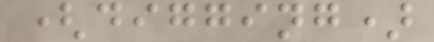(digging)
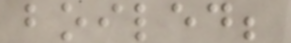boiled;
